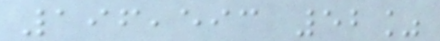196,593 52%
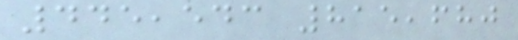445,543 815,680
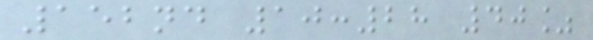152nd 10:28 40%
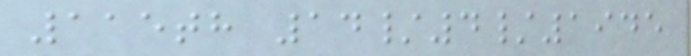115th 14/4/1945
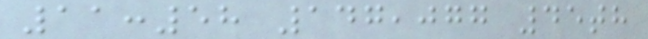11:58 147,077 45th
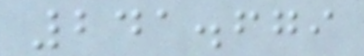241.679
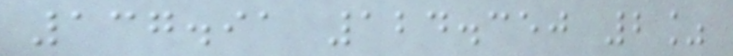137.91 124.350 2%
